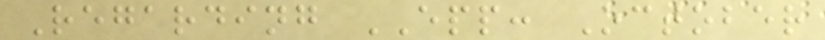Regarding EPP: October
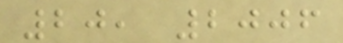20, 2006
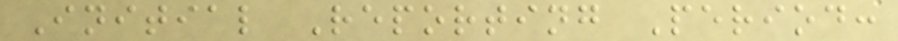Initial Reporting Period:
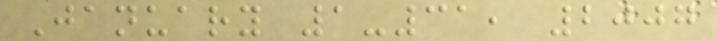January 1-31, 2007
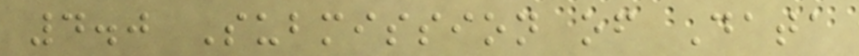4.0 Submission of Data
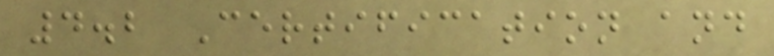4.2 Certification and
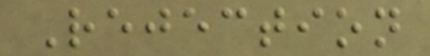Rejection
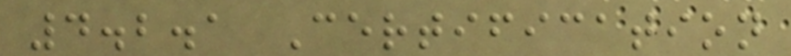4.2.1 Certification
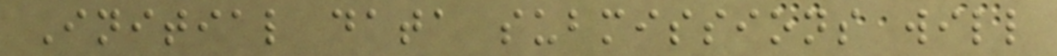Initial data submissions will
